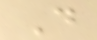D
